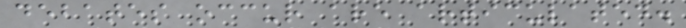debates occur are articulated.
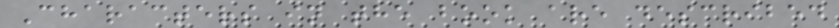Characters in the book are described
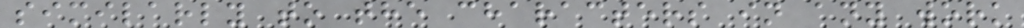similarly to the characters in any work
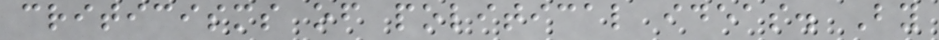criticisms of political ideas. By
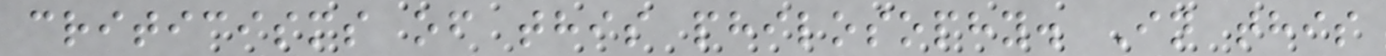criticisms of this philosophy. In this
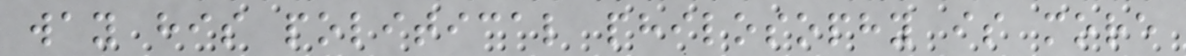way his political philosophy is more
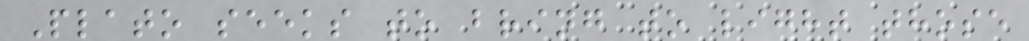Plato seeks to bring to light those
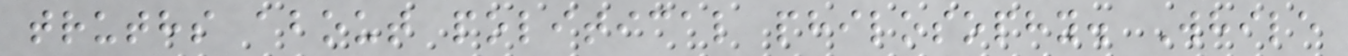truths about political philosophy. While
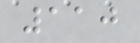110
